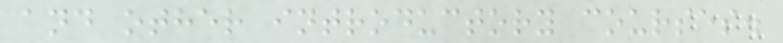and other introductory courses.
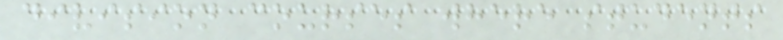division courses where students
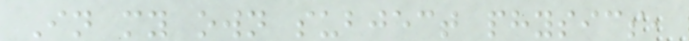In my own subject physics,
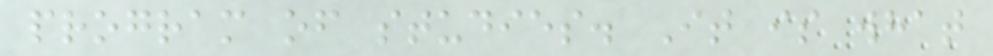program of studies. It is what
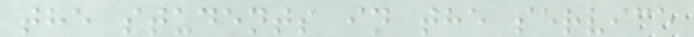the students in the service
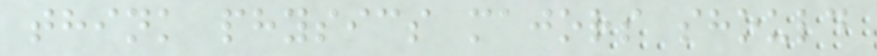think physics majors should
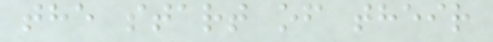the start of their
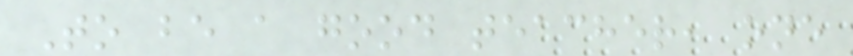To be a good teacher, one
